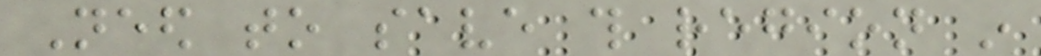Need to save this region in
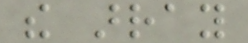the array
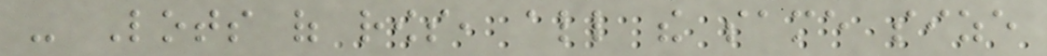- Lots of rows, all the same size
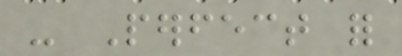- Perfect for
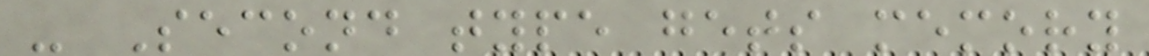- Second type gets memory
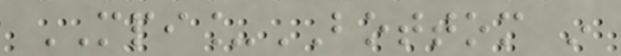MPI_BOTTOM in
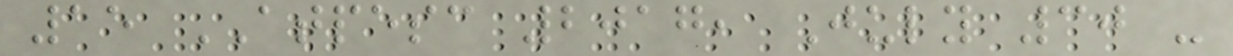15 ATPESC 2017, July 30 -
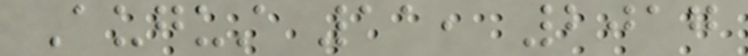August 11, 2017
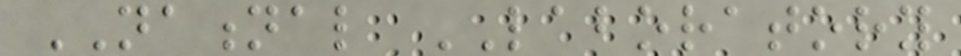NATIONAL LABORATORY
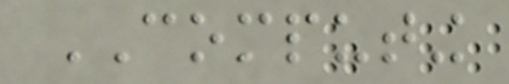COMPUTING
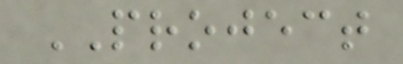PROJECT
